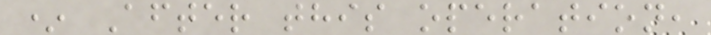* After this operation,
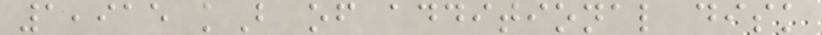1,915 kB of additional disk
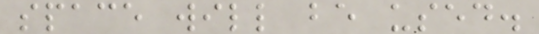space will be used.
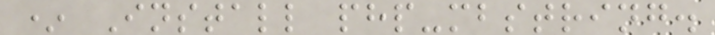* Install php-mbstring.
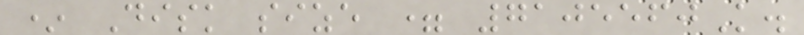* Disk size = 7105560K.
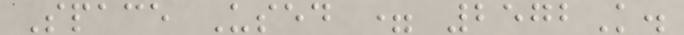Space Used = 2572K.
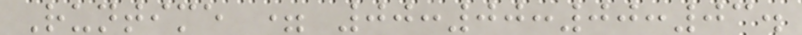Runtime = 00:00:00:03.
